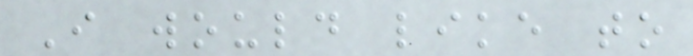I would like to
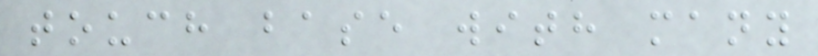touch base with many
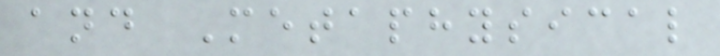and Metaphysical
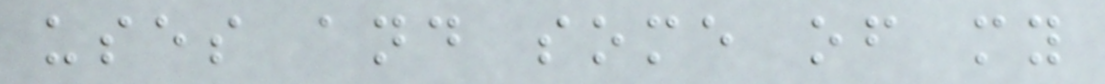uses and some of my
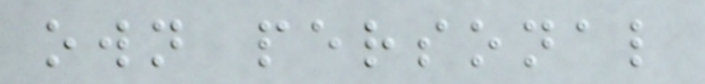own personal
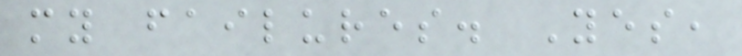my failures. Yes,
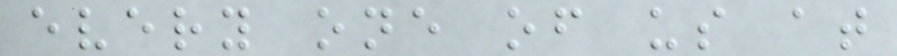every one of us at
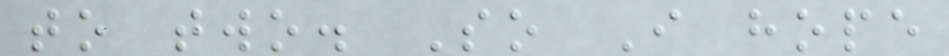to two. So I hope
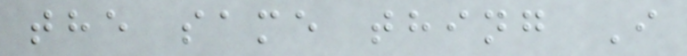the same thing I
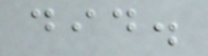did.
